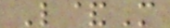L&M
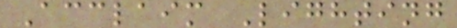Acclaim Lighting
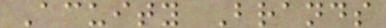Acuity Brands
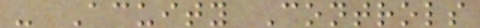- Acuity Controls
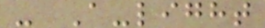- A-light
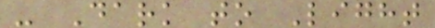- Dark to Light
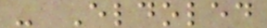- Eldoled
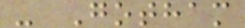- Gotham
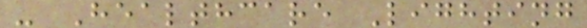- Healthcare Lighting
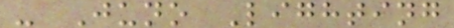- Juno Lighting
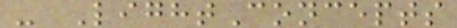- LightConcepts
